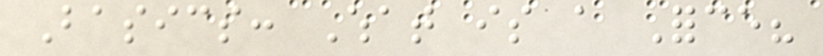Basics: What is a Force?
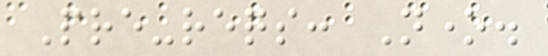Pre-reqs: None.
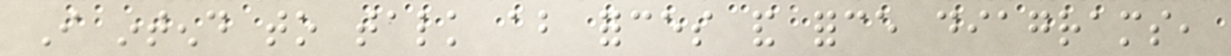I intend to talk about forces and force diagrams,
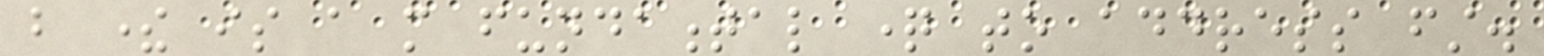but there is a more fundamental question to address first.
